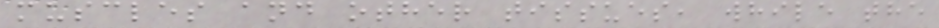muscles and other tissues, while the
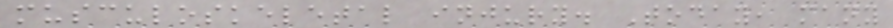musculoskeletal injury. Today, many
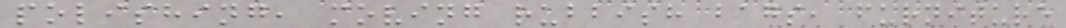polishing, moving rubbish bags, furniture
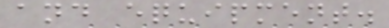and equipment.
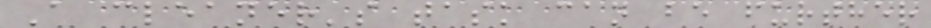A cleaner's task can be further
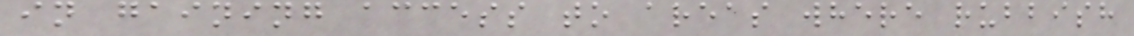in gaining access to areas where rubbish
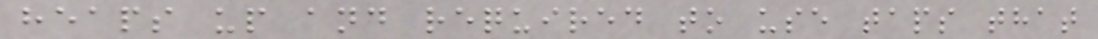heaps up and required to use taps that
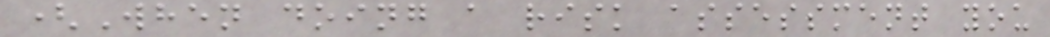(When doing a risk assessment you
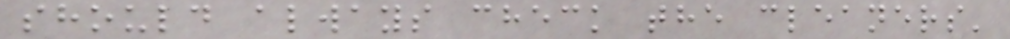should always check the cleaners'
